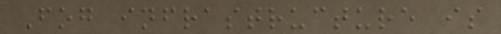Fog infrastructure is
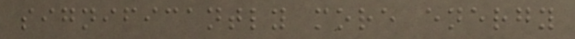significantly more energy
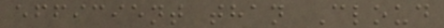efficient than Cloud
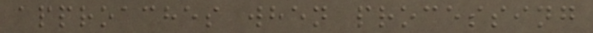approaches when processing
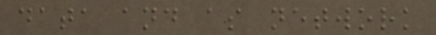data and as network
